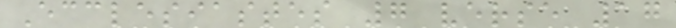Ecclesiastes 7 verse 17
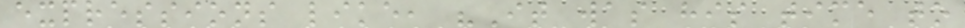expressions like, "It was his time to
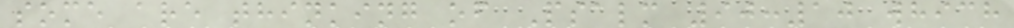some are thinking of Psalm 90:10 which
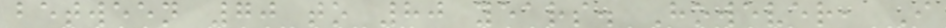between 70 to 80 years. However, I
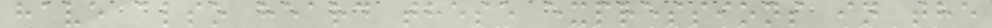have also heard these expressions in the
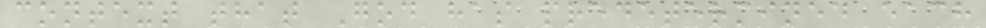context that God has predetermined each
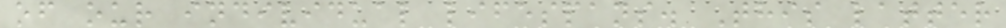of our individual lifespans. This latter
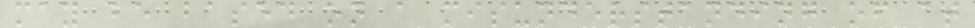may be based on a misunderstanding of at
